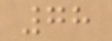78
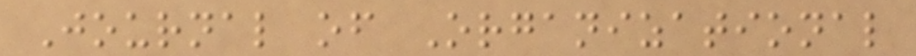Journal of Organizational
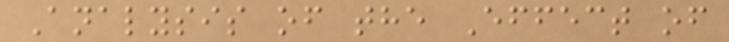Analysis of the Effect of
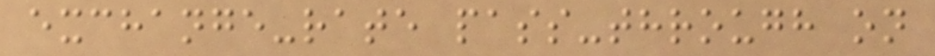exchange-rate pass-through on
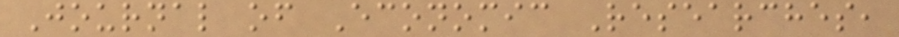Journal of Economic Researches,
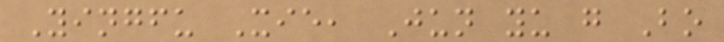Yingfu Xie, Jun yu g Bo
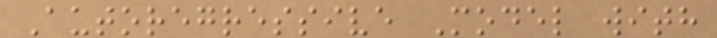Autoregressive Model with
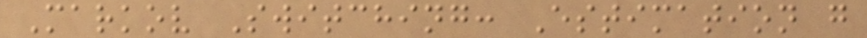Markov Switching: Estimation g
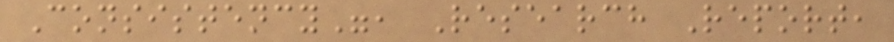Consistency", Research Report,
